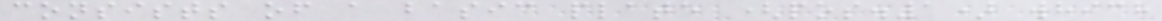consists of a basic plate (pos.1) which
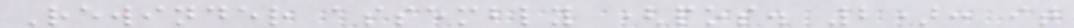Rewinder assembly (pos. 2): it
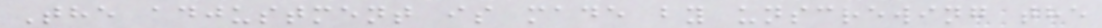The adjustment is made by unscrewing the
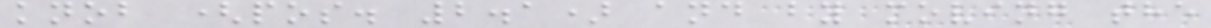knob (pos. 2.1) and by moving the
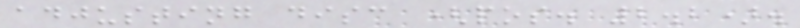adjusting disc (pos. 2.2).
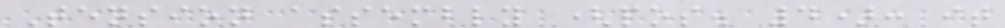Tension assembly (pos. 4): it
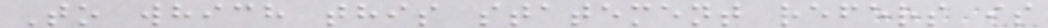To which this statement refers is
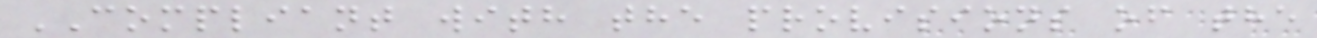COMPLIANT with the provisions of the
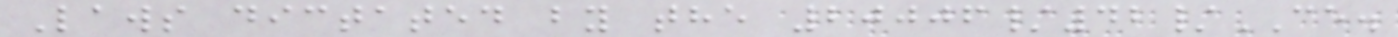Laws dictated by the 20006/42/CE.
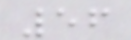56
